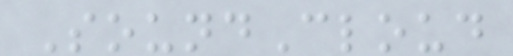SoundCloud
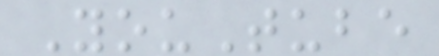YouTube
